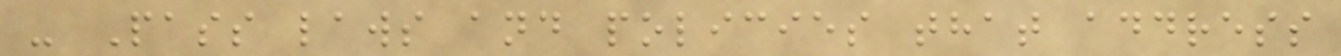- Pass laws and policies that address
